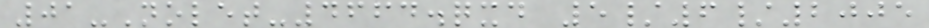01-Nolet-4664.qxd 5/6/2005
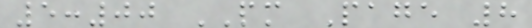5:00 PM Page 8
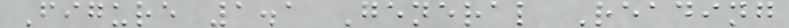Figure 1.1 General Reading
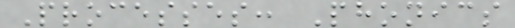Processes: Phonics
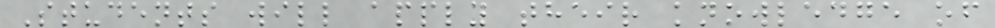Students will apply their knowledge of
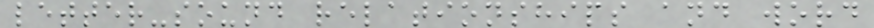letter-sound relationships and word
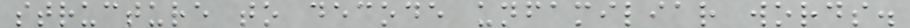structure to decode unfamiliar words.
